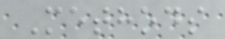Methods
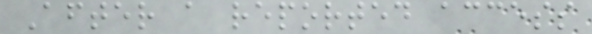After a reported access
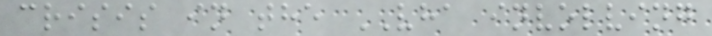crisis in the VHA involving
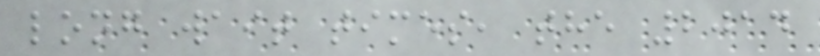long wait times, the 2014
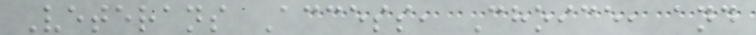Veterans Access, Choice, and
